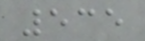535
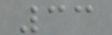33
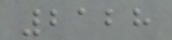2128
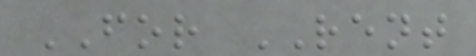FOR RENT
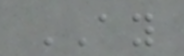AY
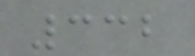332
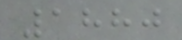1880
